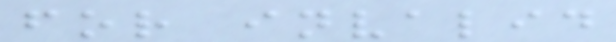for invalid
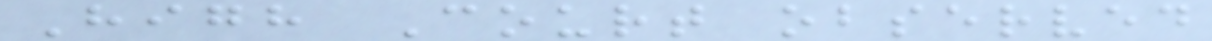High Court observed
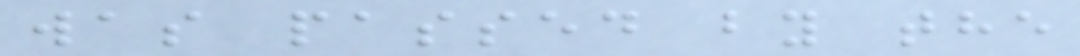was passed by the
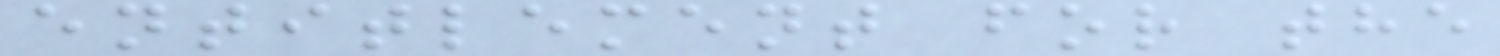entitlement for the
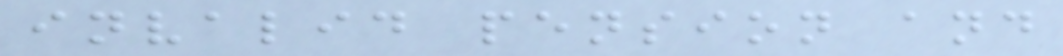invalid pension and
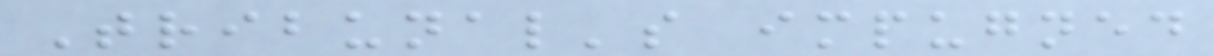Tribunal's impugned
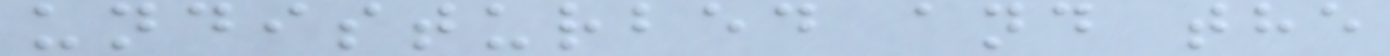undisturbed and the
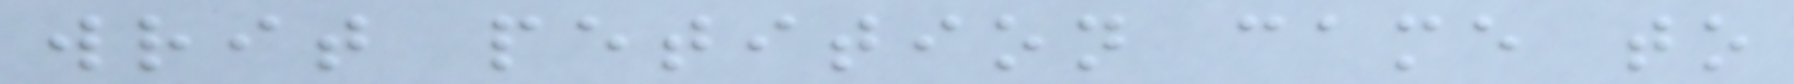writ petition came to
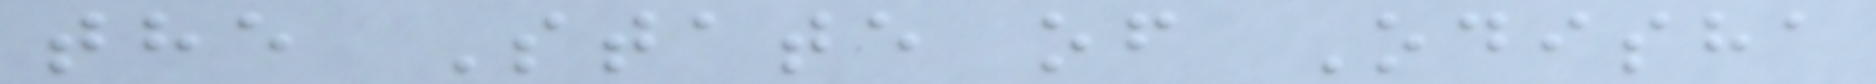the State of Odisha
